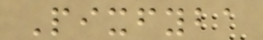Pixfyba
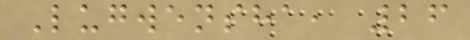Lugwensha, 26
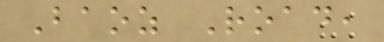Baoz Road,
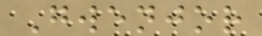Gwenjor
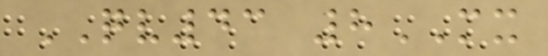QV43 8MX
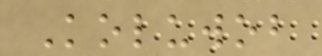Koluwob
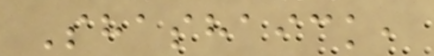Shashaick,
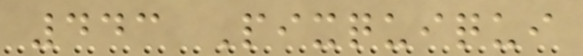443 Pixquiqui
